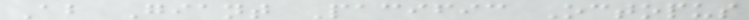About Giant Pacific Octopus
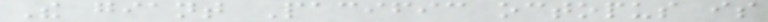The giant Pacific octopus is
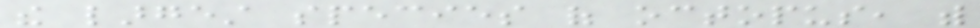the largest species of octopus, with
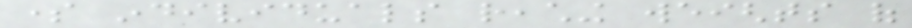some individuals reaching weights of
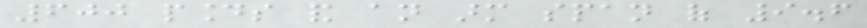600 pounds and an arm span of 9.6
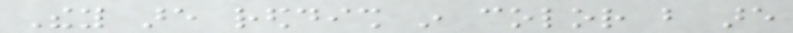They are reddish in color but are
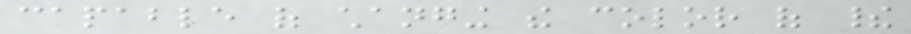capable of changing the color of their
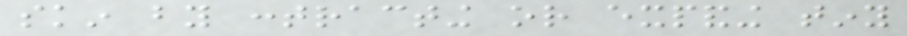skin by contracting or expanding tiny
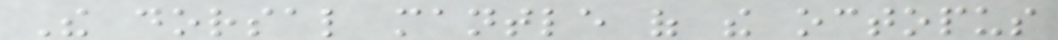The dorsal mantle of the octopus
